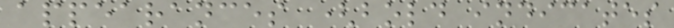appearances (bold indicates
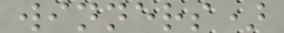winners)
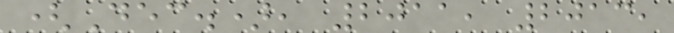(Dec.), 2011, 2013,
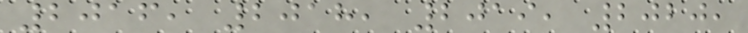2016, 2018, 2019, 2020,
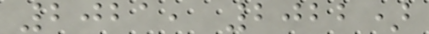2021, 2022)
